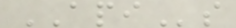APIs
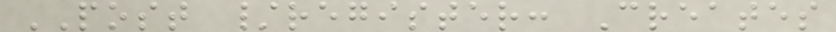POST /register: Creates
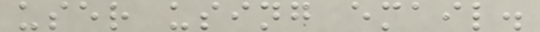user using email.
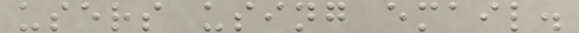users using email.
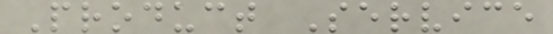Product Service
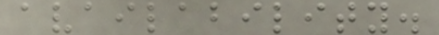availability.
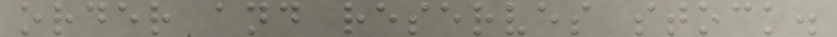order and reserves stock.
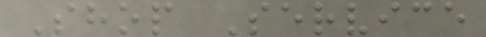Shop Service
